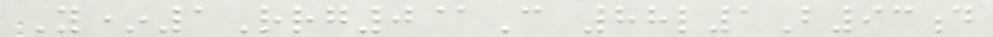Y*1Rrg0@C 88l1B93d
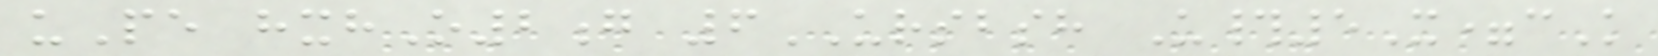uPe hxhO2g 6URSBSH U#5X=cK
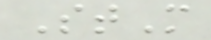StM
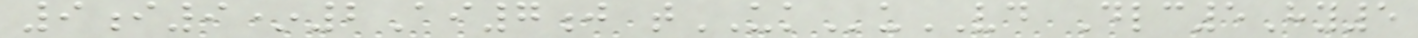9i9*2Ai7j tUKuVD Dlc5Hy5
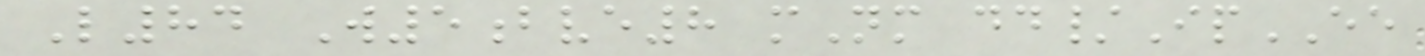L84 W5bve8 mNm dd/IpEE
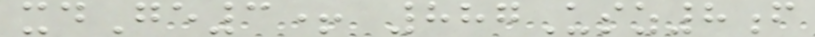xdGe3+ 887Usz8f
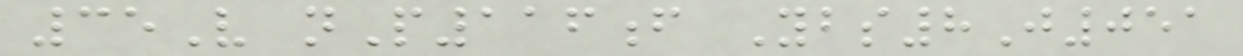35V nP116f Ybs8J051
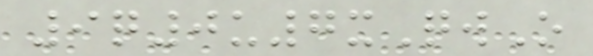9q0u7xQwO
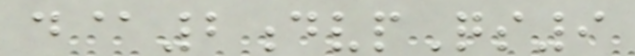d@2dvpQs9
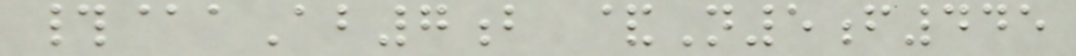#@aAb7b &N5f445
